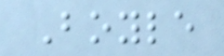Boyle
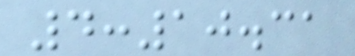4:10.31
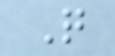Q
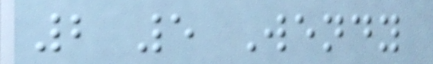2 5 Wendy
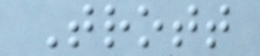Trott
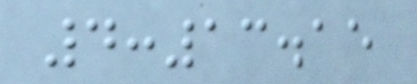4:13.15
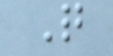Q
